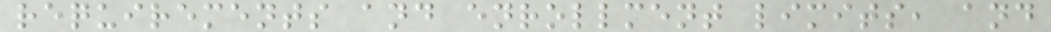requirements and enrollment limits, and
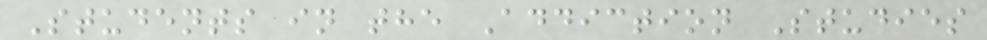Students in the Addiction Studies
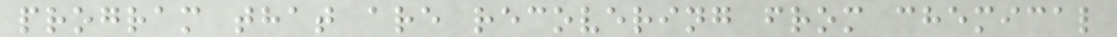program that are recovering from chemical
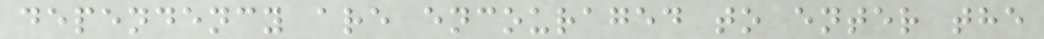dependency are encouraged to enter the
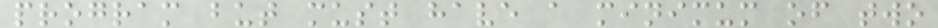program but must have a minimum of two
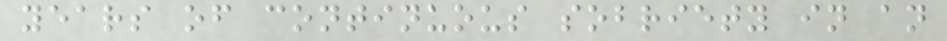years of continuous sobriety in an
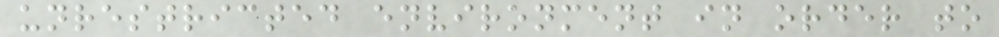unrestricted environment in order to
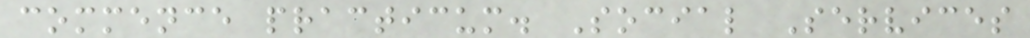commence practicum. Social Services
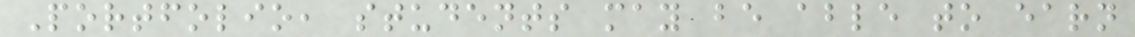Portfolio, students may be able to earn
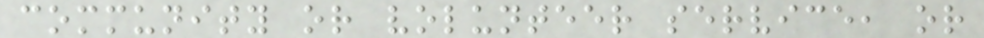community or volunteer service, or
